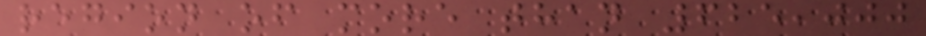region of more than 625,000
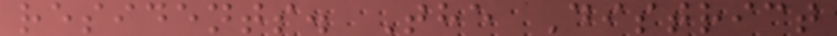residents. The District
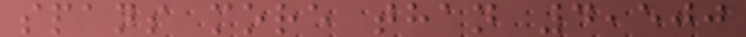spans more than 4,500
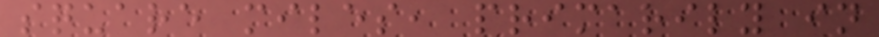square miles, primarily in
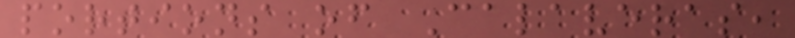portions of Calaveras,
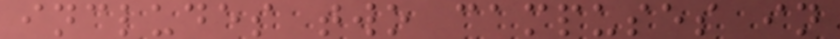includes two campuses in
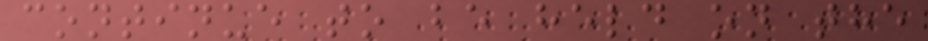continue to be held on the
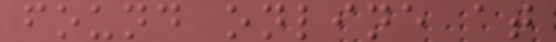found online at
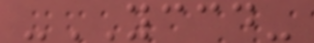-YCCD-
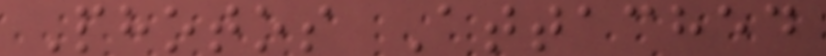Photos Attached
